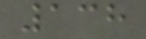138
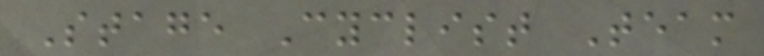Stage Cyclist Team
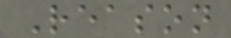Reason
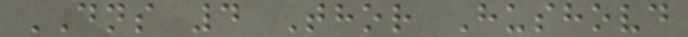DNS 4 Thor Hushovd
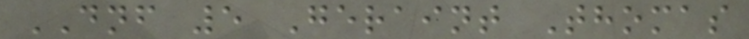DNF 5 Geraint Thomas
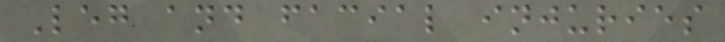Leg and facial injuries
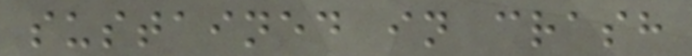sustained in crash
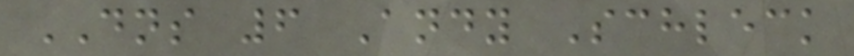DNS 6 Andy Schleck
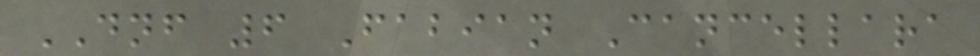DNF 6 Fabian Cancellara
